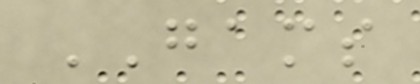GAMS
